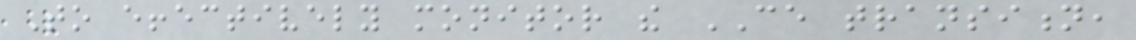To effectively monitor the CE transition,
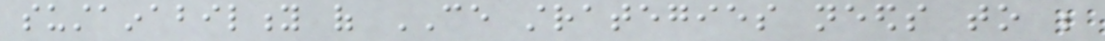sustainability of CE strategies needs to be
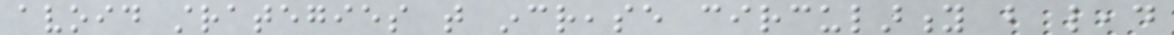avoid strategies that increase circularity but lead
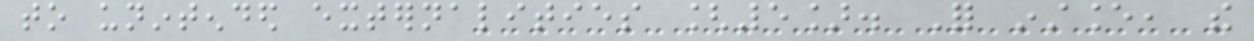to unintended externalities [5]. For instance, the
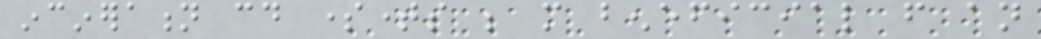incineration could sometimes be more beneficial from an
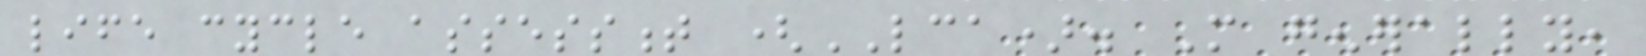life cycle assessment (LCA). More generally,
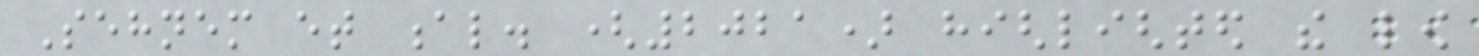Sehnem et al. (2021) highlighted the low
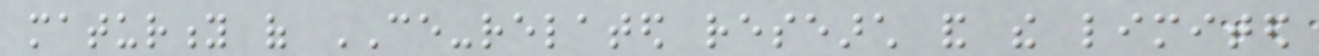maturity of CE-related research and the limited
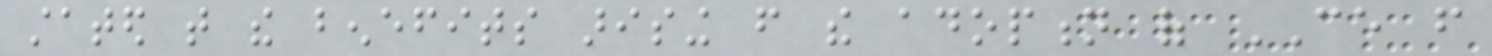stated that the benefits arising from the adoption of CE from
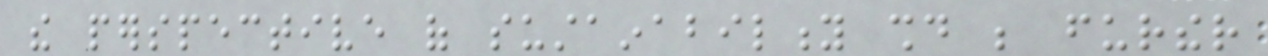the perspective of sustainability should be further
